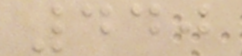440
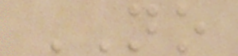NO
